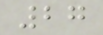27
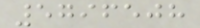5796508
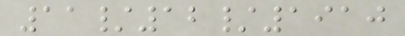11/12/1910
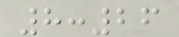8:26
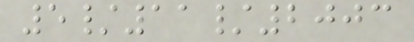5/11/2003
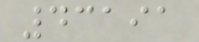43191
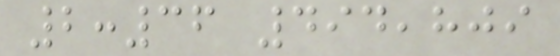2:36 494,809
